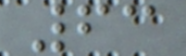63
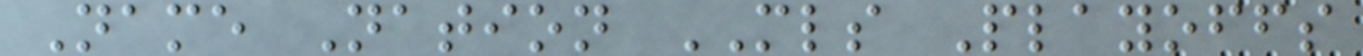Name Nation MLS Playoffs
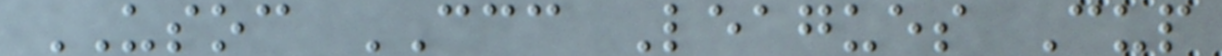USOC CCC Leagues Cup
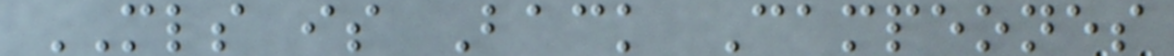MLS is Back Campeones
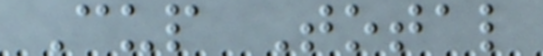Cup Total
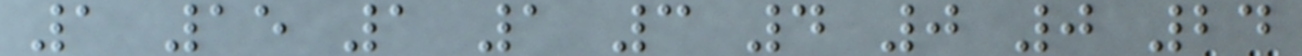1 15 1 1 3 4 0 0 24
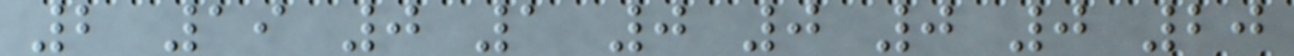2 19 0 1 0 0 0 0 20
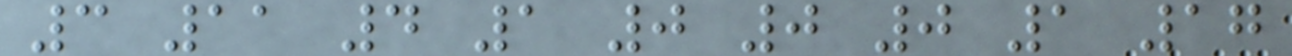3 11 4 1 0 0 0 1 17
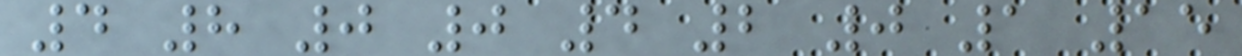4 8 0 0 4 2 0 1 15
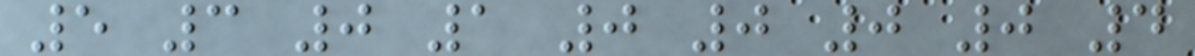5 3 0 1 0 0 0 0 4
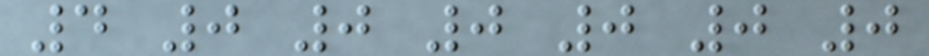4 0 0 0 0 0 0
